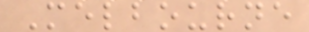Melbourne
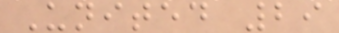United 29
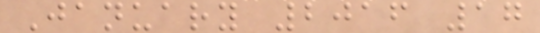January 2016 17
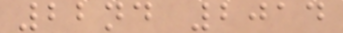22nd 2014
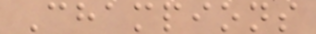Champions
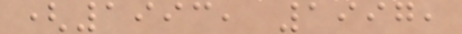(1993, 1997,
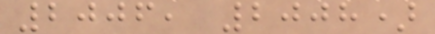2006, 2008)
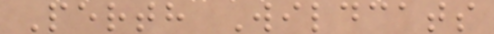Perth Wildcats
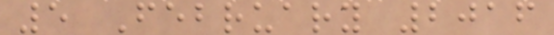5 February 2016
